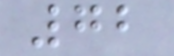72
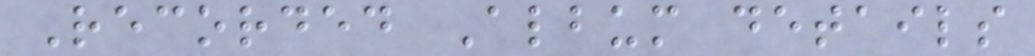Recorded Album details
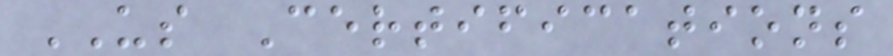US Certifications
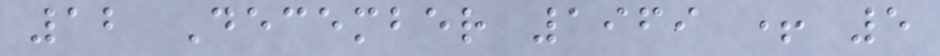12 December 1969 + 5
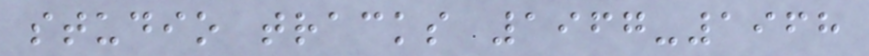studio tracks 1967-1968
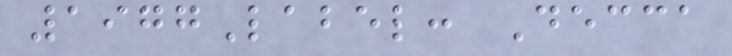1977Label: Decca
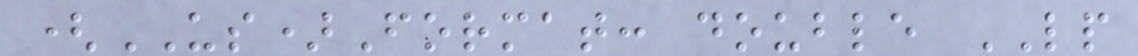(US)Format: double LP
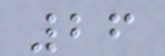26
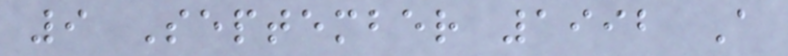9 September 1992 A
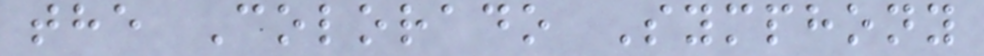the Colorado Symphony
